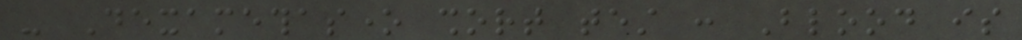- Dexamethasone short test : Blood is
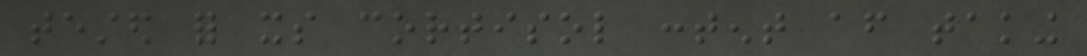tested for its cortisol content after taking
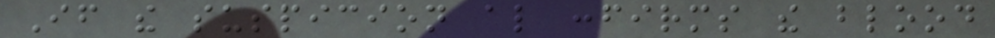If the suspicion also confirms the blood
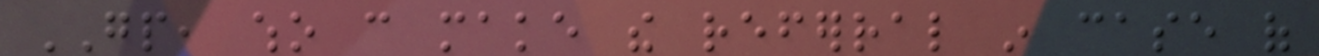GP, who can make the referral in case of
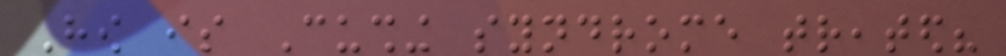How is Cushing syndrome treated?
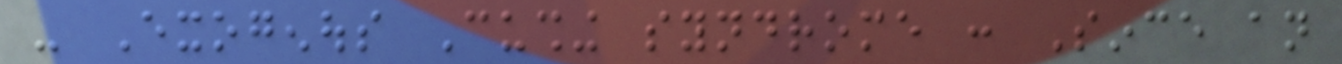- Exogenous Cushing syndrome : Since an
